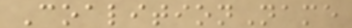CoalitionName
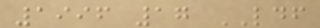1996 17 LDF
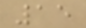15
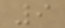9
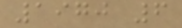1970 6
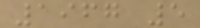1967 5
